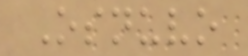Osnuvo
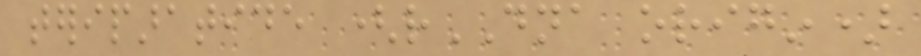teriparatide (rDNA origin)
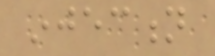injection
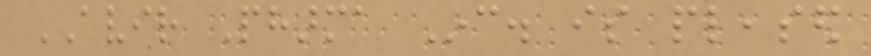AVIR Pharma Inc. is pleased
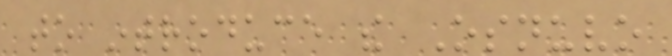to introduce the Osnuvo
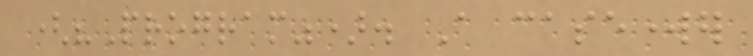("Program"). A caseworker
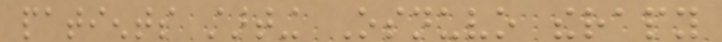patients starting Osnuvo therapy
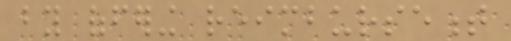by offering reimbursement
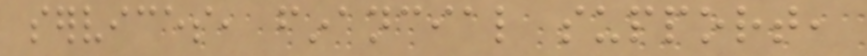services, financial support,
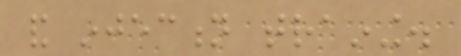and injection training.
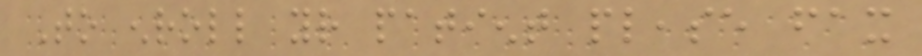To enroll your patient please fax
